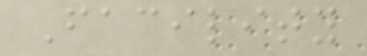Facility
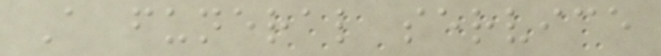A funeral service
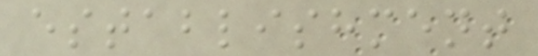establishment
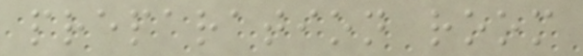preparation room
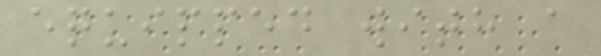equipped with a
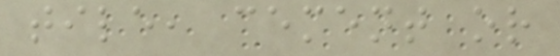tile, cement or
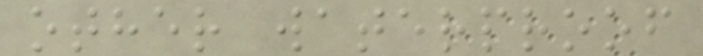other waterproof
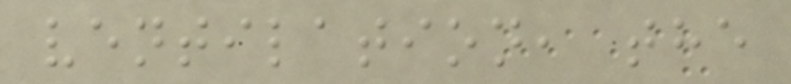ventilation, the
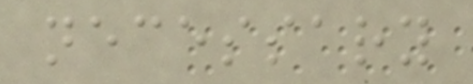necessary
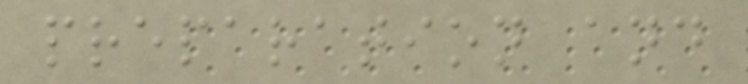preparation and
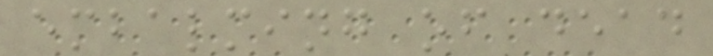embalming of dead
